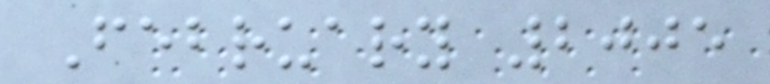February 2005
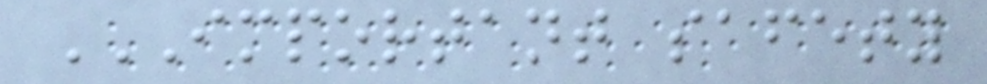IMPORTANT SAFETY
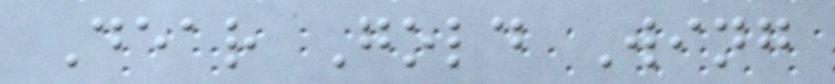Dear Gold Wing
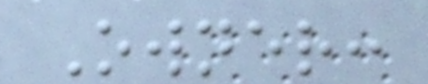Owner:
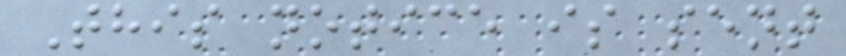This notice is sent
